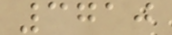3710
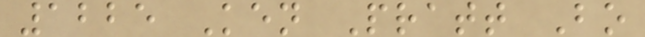1225 Ken Pratt Bo
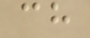ch
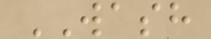WASH
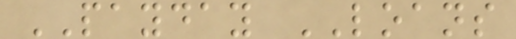PAYDAY LOANS
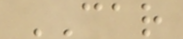CAR
